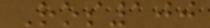Ros100
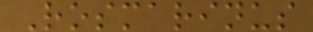Rosmarinus
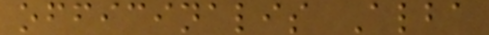officinalis Alba
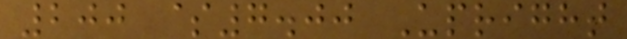200 $7.00 Upright
